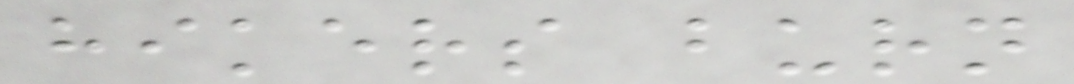hikers burn
